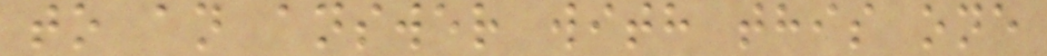to an answer with this one
